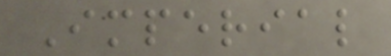Imperial
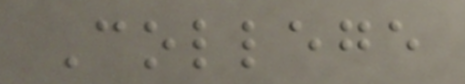College
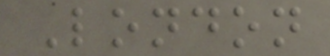London
